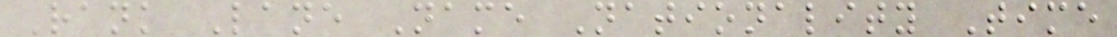Rank Lane Name Nationality Time
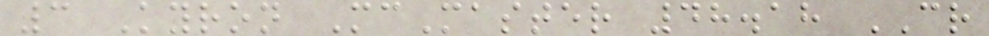3 Kyron McMaster 48.18 CR
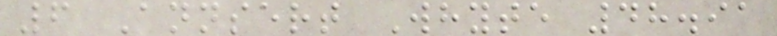6 Annsert Whyte 48.91
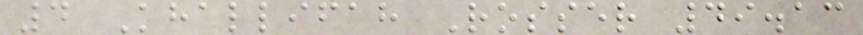4 Khallifah Rosser 49.13
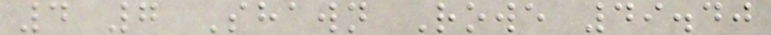4 7 Shawn Rowe 49.40
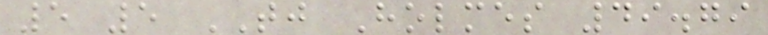5 5 TJ Holmes 49.79
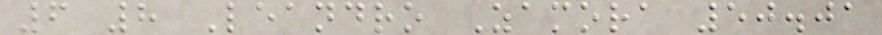6 8 Leandro Zamora 50.01
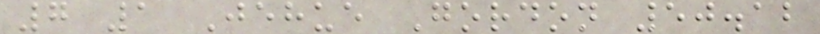7 1 Jehue Gordon 50.12
